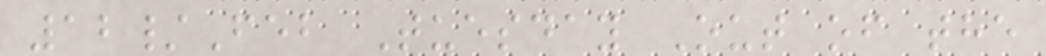12/Feb Tuesday Out of the
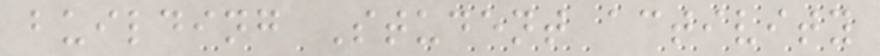building Student activity
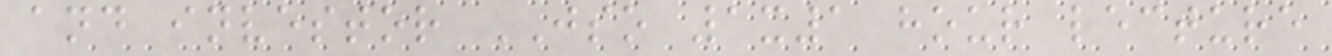and investor JSO 1x1 hour lecture
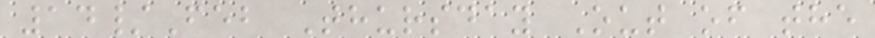14/Feb Thursday Out of the
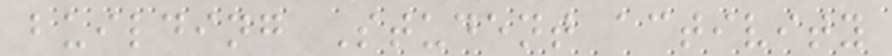building Student activity
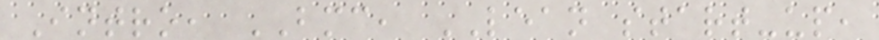Intro, BMC, LEAN start-up,
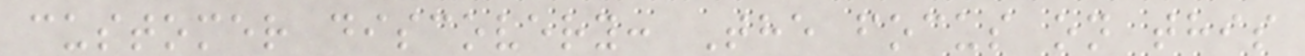customer discovery: The focus on this
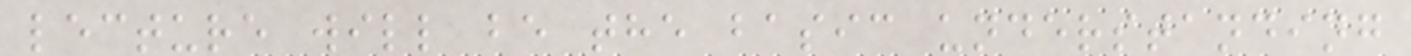lecture will be the basic understanding
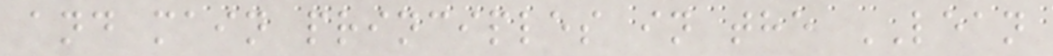and main principles in the LEAN
